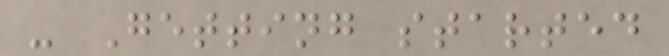- Getting started
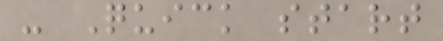- Quick start
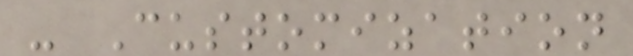- Customization
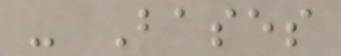- Bases
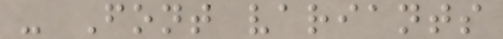- Font variants
